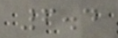6.4
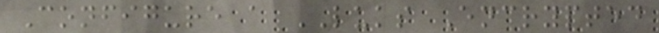Configure a LUKS Encrypted
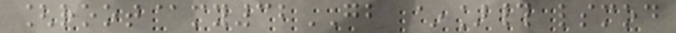[root@my32GB ~]# lsmod
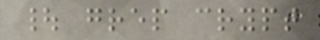| grep crypt
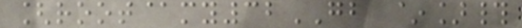[root@my32GB ~]#
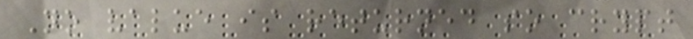No value is returned so crypt
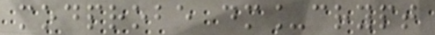modprobe dm_crypt
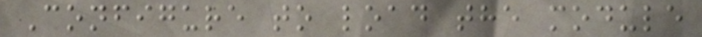Configure to load the module
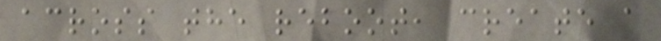across the reboot, create a
